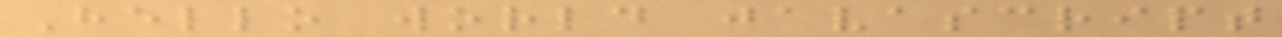Hello world javascript
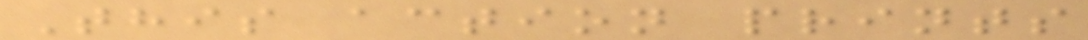This action prints
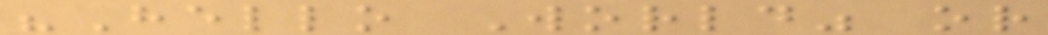"Hello World" or
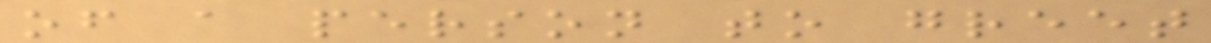of a person to greet
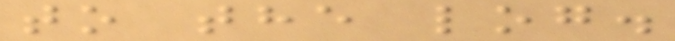to the log.
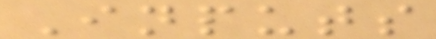Inputs
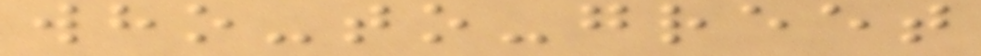who-to-greet
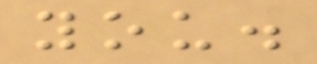you.
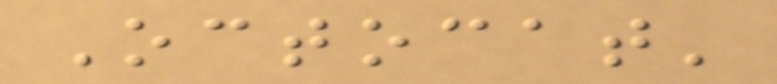Octocat'
